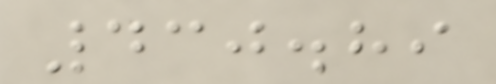430.89
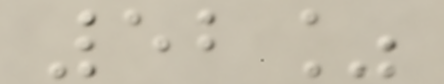52%
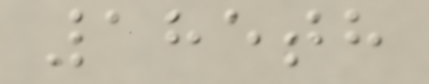185th
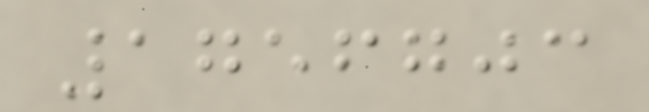1756703
